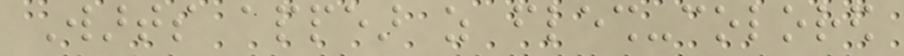Warts appear as flesh-colored
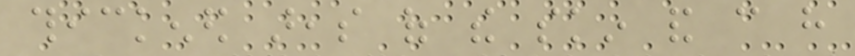thickened areas of the skin and can have
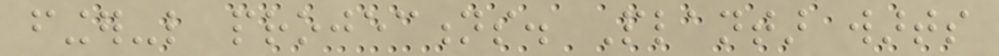finger-like projections. Plantar warts
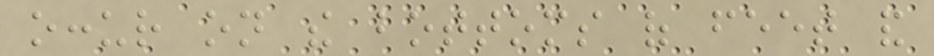occur on the bottoms of feet and
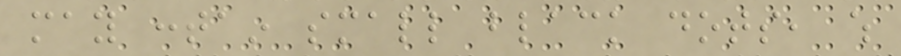may contain small black dots, which
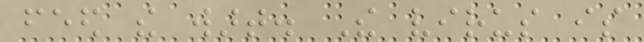feed the wart. The virus is
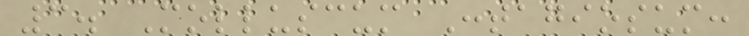3. Molluscum Contagiosum:
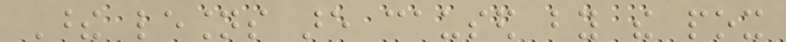These lesions are caused by the pox
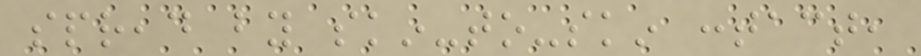spread by skin-to-skin contact,
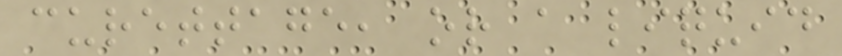curettage, or a liquid
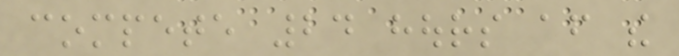compete 24 hours after the
